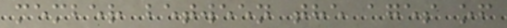member between the ages of
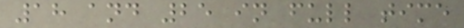18 and 25 in full time
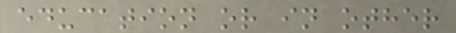education or in other
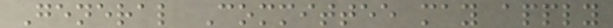General Committee may apply
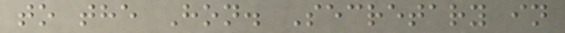to the Hon. Secretary in
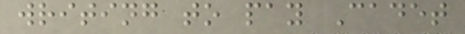writing to pay Cadet
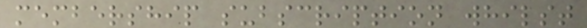membership subscription whilst
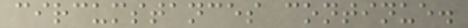circumstances continue.
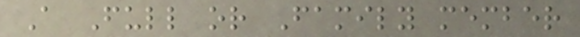A Full or Family member
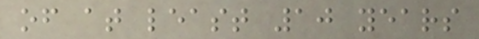of at least 10 years
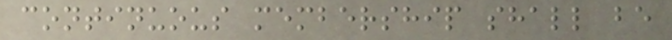continuous membership shall be
